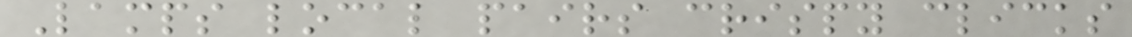Lamps local pairs crispy clicks
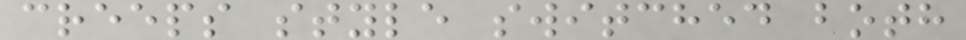creeps style switched both
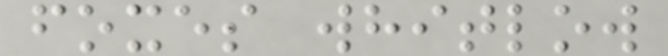foxes whitlow
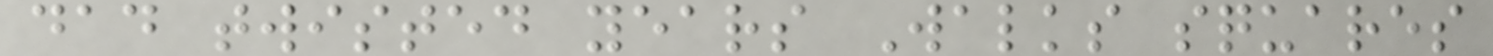dad twisted years Walks squares
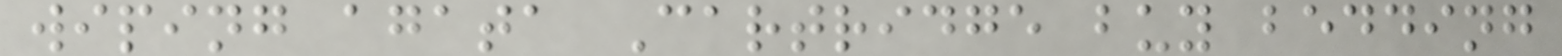wiping agata Cartridge buy bedding
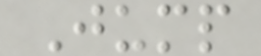Jump
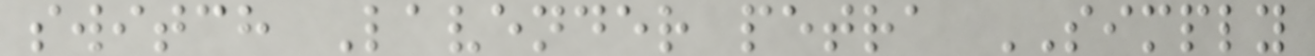switch Lavender petra SIMPLY
